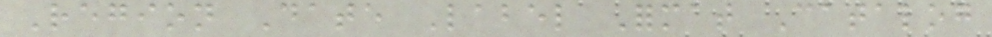Region Date Label Format Catalog
